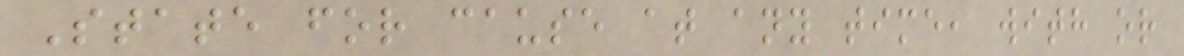State for cause at any time, with or
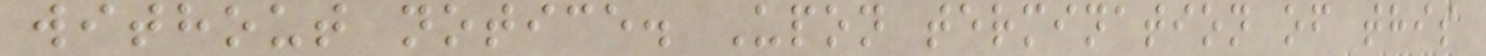without notice. Upon termination of this
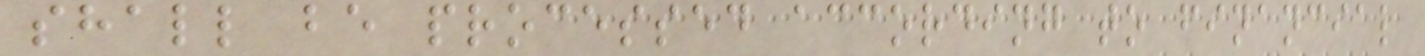shall be processed according to financial
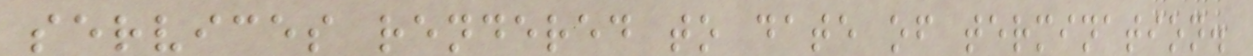services rendered to date of termination.
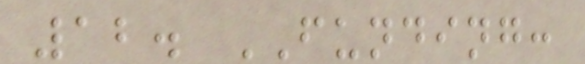12. FUNDING:
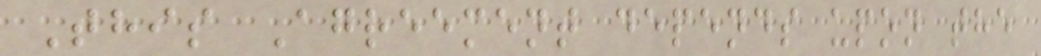This Agreement depends upon the
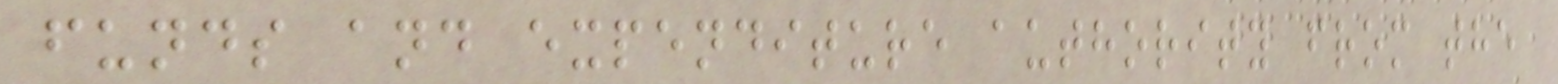funds and expenditure authority from the
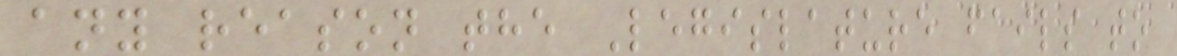any reason the Legislature fails to
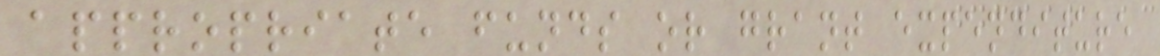appropriate funds or grant expenditure
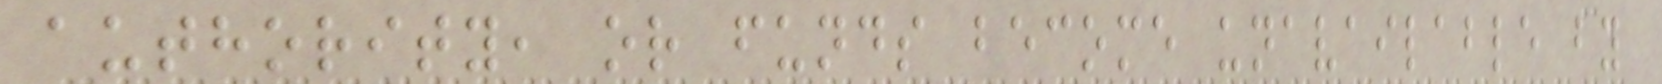authority, or funds become unavailable by
